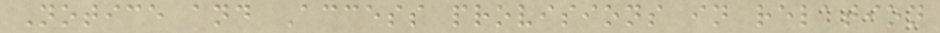Notice and Access provisions in relation
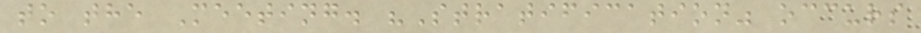to the Meeting. "Stratification" occurs
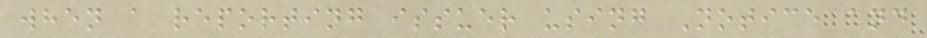when a reporting issuer using Notice and
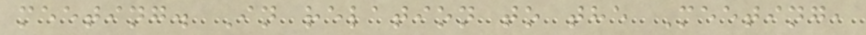meeting. In relation to the Meeting,
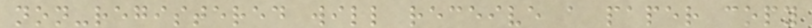non-registered will receive a paper copy
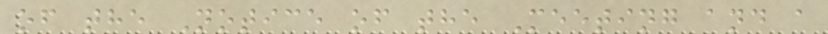of the Notice of the Meeting and a
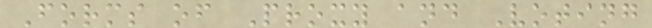Forms of Proxy and Voting
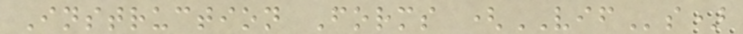Instruction Forms (VIFs)
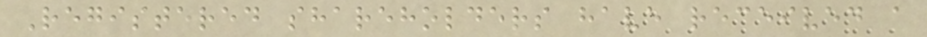Registered shareholders have received a
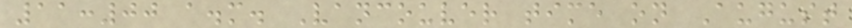11:00 a.m. Vancouver time on August
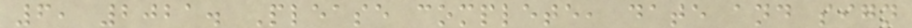6, 2021. Please complete, date and sign
